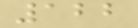122
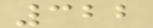322
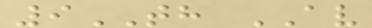9TH AV
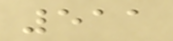511
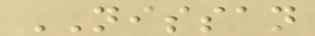NISSAN
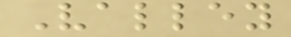Valley
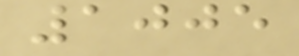1005
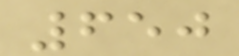650
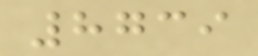8739
